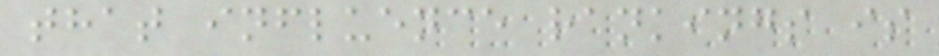that influence rankings is
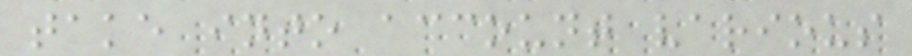take into account various
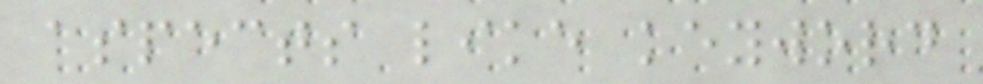aspects like keyword
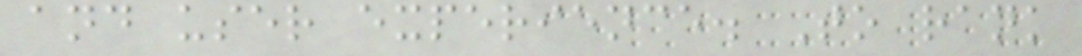and user experience. To rank
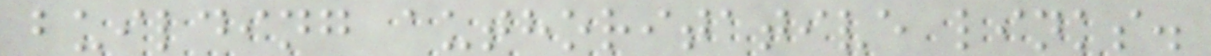building authoritative links.
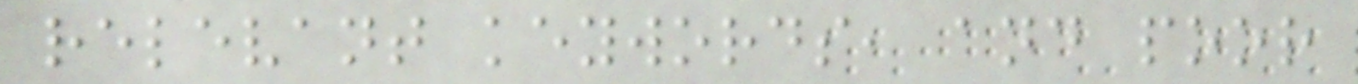relevant keywords, and poor
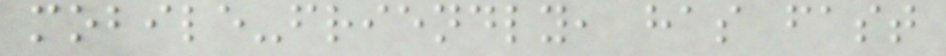mobile-friendly, has fast
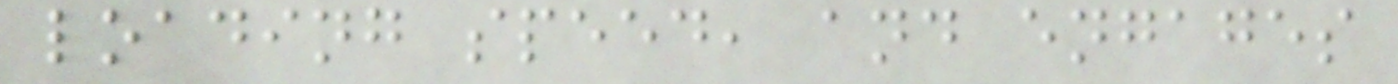loading speed, and engages
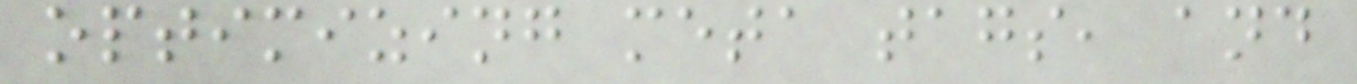optimizing meta tags, and
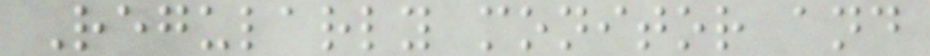Regularly monitor and
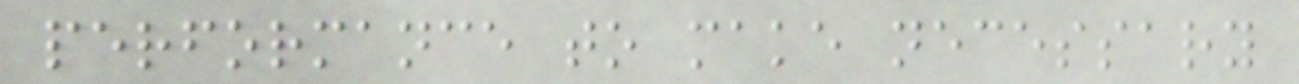performance to make necessary
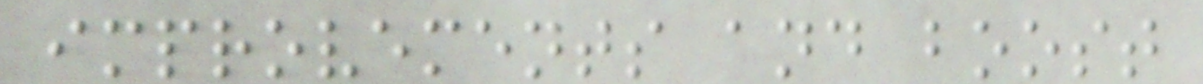improvements and boost
